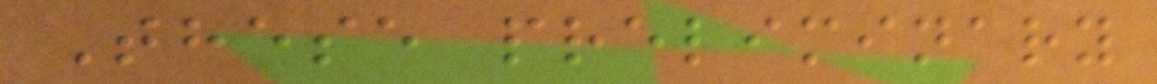These preliminary
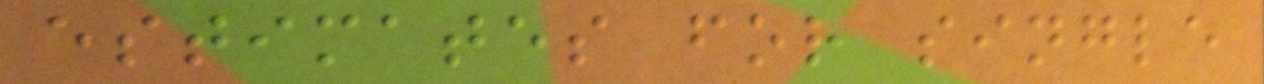estimates for single
